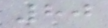80
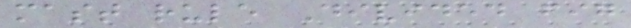mast rule Divided fig
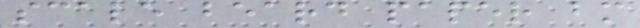scale beard paper bm
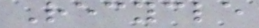Recycle
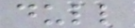dull
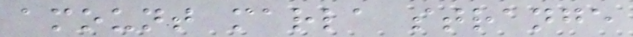amount marla strange
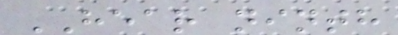HEAR ninth
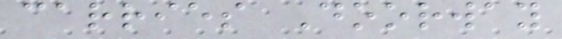carries Doorway
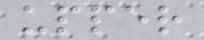upper
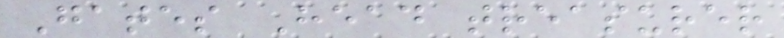Gates Head treasurer
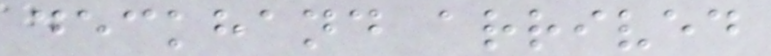deckhand arrived
